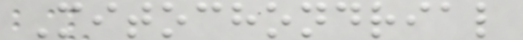Mitochondrial
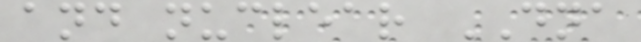and nuclear DNA
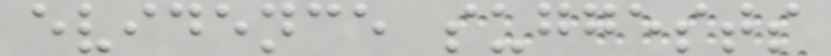evidence suggests
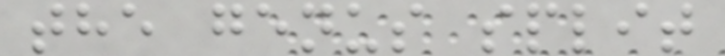the genus split
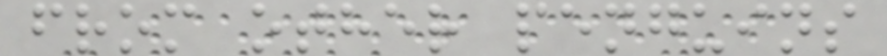from other penguins
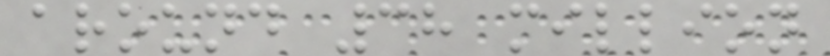around 38 million
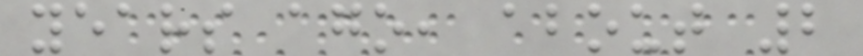years ago, about 2
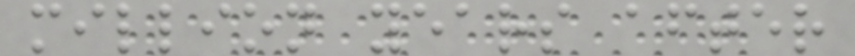million years after
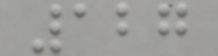127
